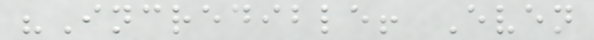"Incredible! Even
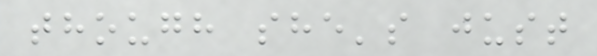though she's just
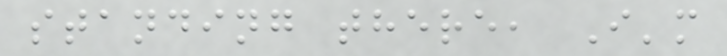standing there, I'm
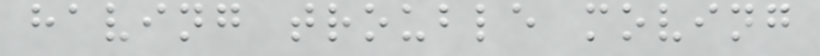having trouble moving
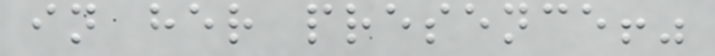in her presence!"
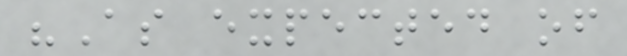"As expected of
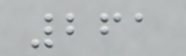261
